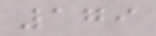179
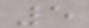5
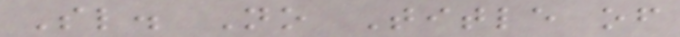Sl. No Title of
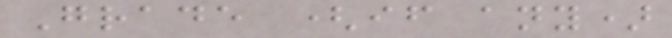Grade (if any)
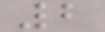2
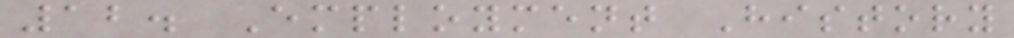12. Employment History
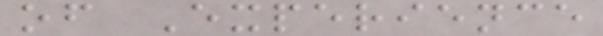of Experience
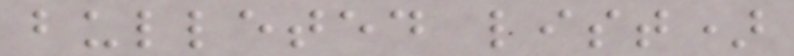bulleted list)
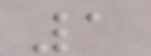1
